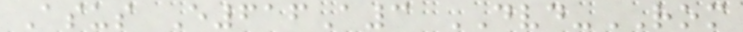Asus E616A3 DVD-ROM
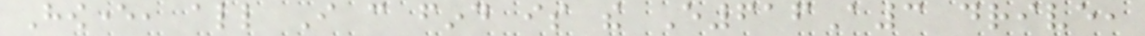However, all I can find is the E616A3 drive,
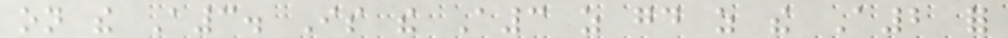on the A3. Is the A3 as good as the A2 for
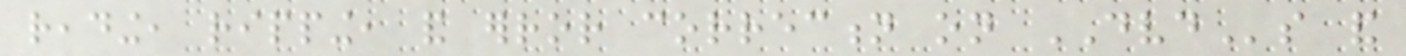reading, ripping, and error correction on DVDs and
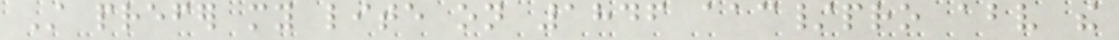Still prefer my lite on 1846 aac/pro above the
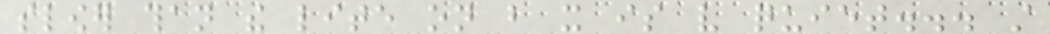slower than the lite on but it is very quiet... still
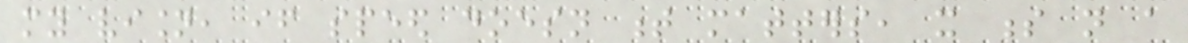my vision, if speed doesn t matters, it s not a
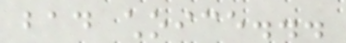bad choice...
